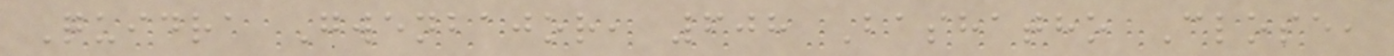Quidra Gwenbajor, 608 Bashatho Close,
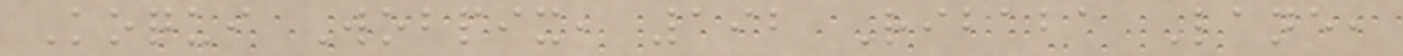Koqui Wobpix, 192 Ribaba Lane,
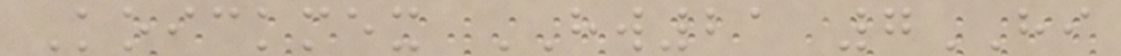Koickmex HW21 7HI
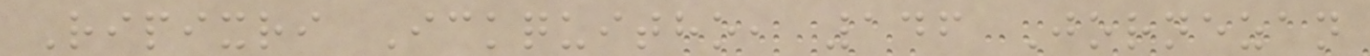Ripixri Ickquitho, 146 Jornezan
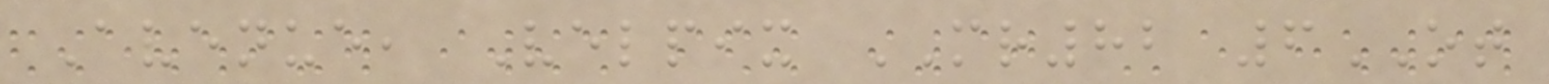Avenue, Velpix MR82 6OT
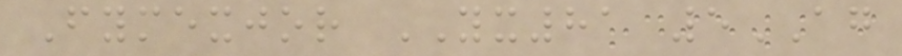Fymexjor YX81 5AG
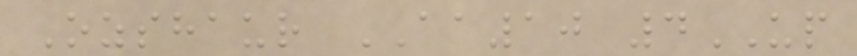Ozshaur AA10 4UP
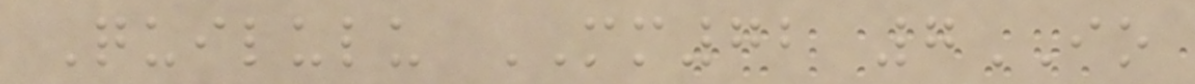Quilulu MM72 7IO
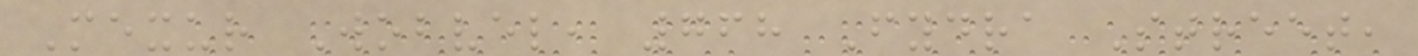Mexur Wobvel, 768 Fydra Street,
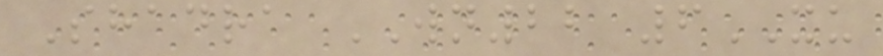Shadra WN22 6XU
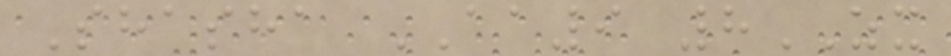Shasha AA9 8ZX
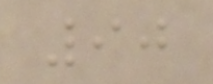90
